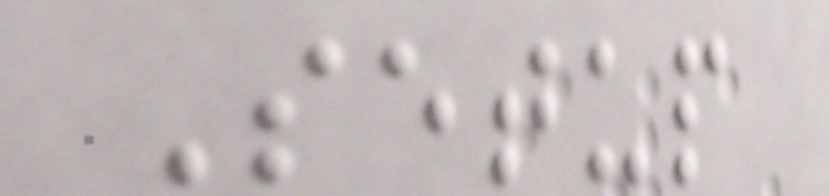Setup
